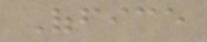Office
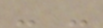- -
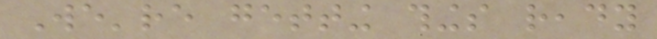We're getting things ready
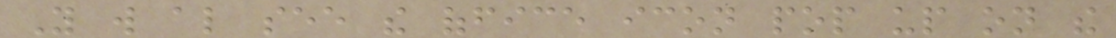You will also see the office icon pop up on the
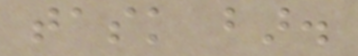task bar.
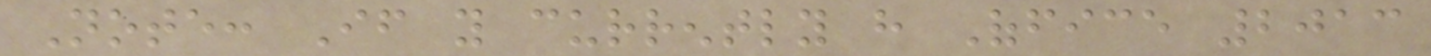Note: If you currently have Office 2013
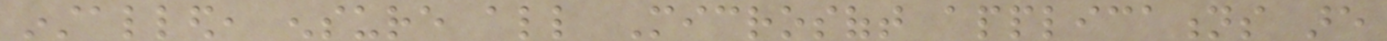installed, ensure all Microsoft applications are
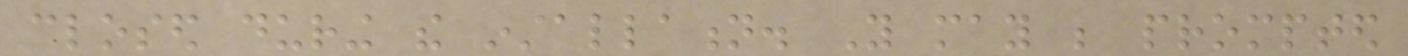closed during the installation. You may be prompted
